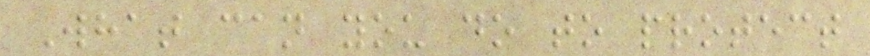What can you do to protect
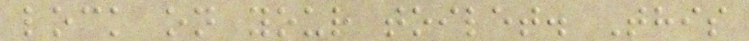lock on your toilet. This
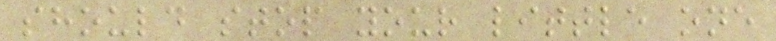should stop your little one
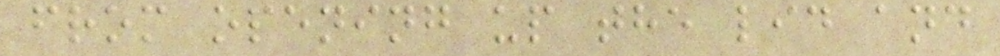from opening up the lid and
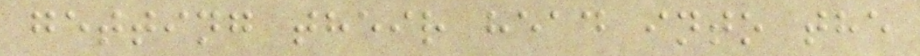getting their head into the
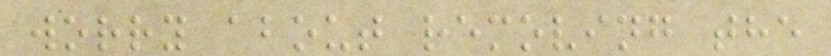worry about removing the
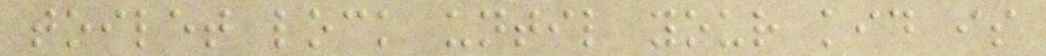toilet lock until your kid is
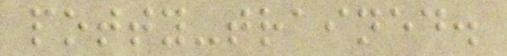potty-trained.
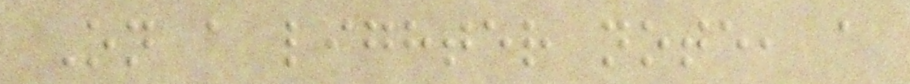On a lighter note, a
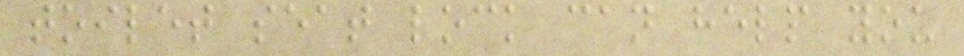toilet seat lock can help you
